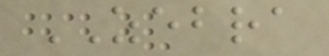ZEBRA
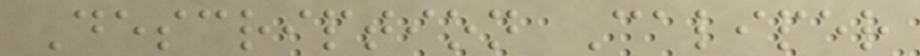Description Caliper
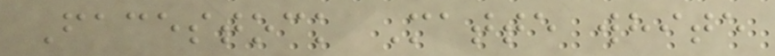Facestock Matte white
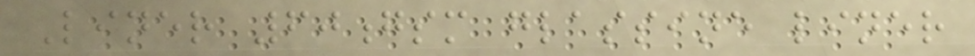Liner 60gsm glassine liner
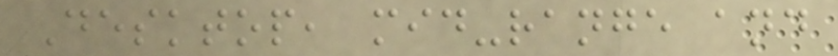Desktop, mid-range and
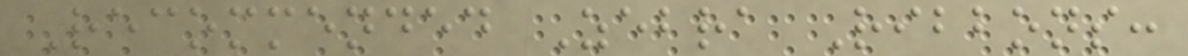Recommended Zebra Ribbons:
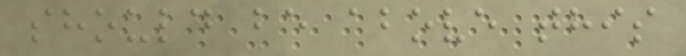should be above this
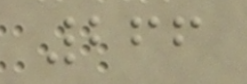266
